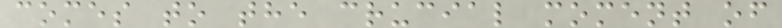comes to the crucial moment of
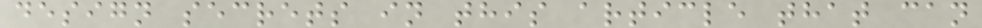design secrets in this article that can
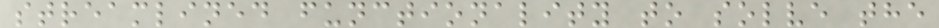streamlined functionality to solve the
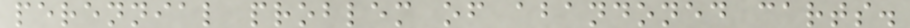perennial problem of abandoned carts.
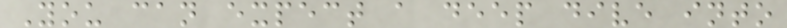You can expect a deep dive into
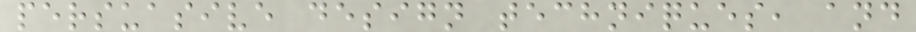persuasive design techniques, and
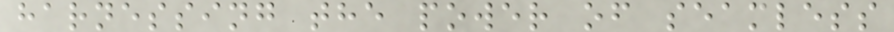harnessing the power of seamless
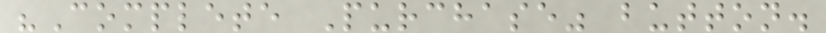"Complete Purchase" button.
